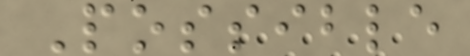Possible
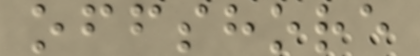offshore
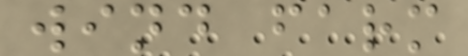wind farm
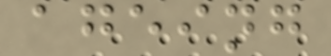ageing
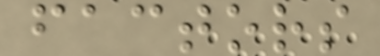factors
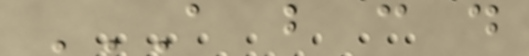A B C D
